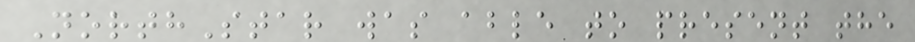NorthStar was able to present the
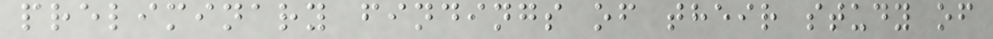preliminary findings of their study of
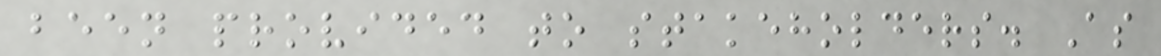been provided to stakeholders. As
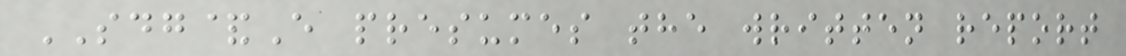SDG&E presumes the written report
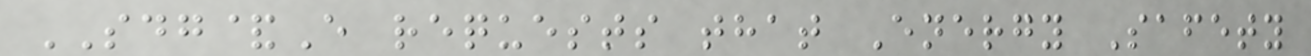SDG&E requests that Energy Safety
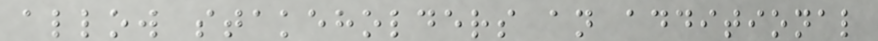allow stakeholders an additional
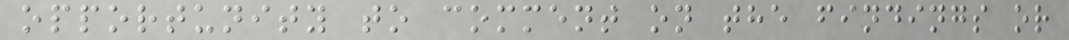opportunity to comment on the findings or
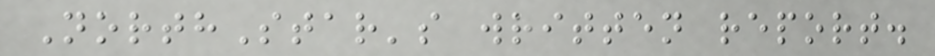NorthStar's written report.
